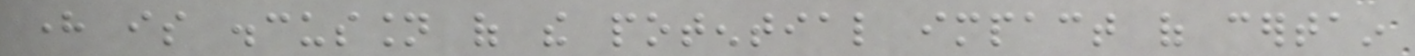here is discussion of the potential impact of certain
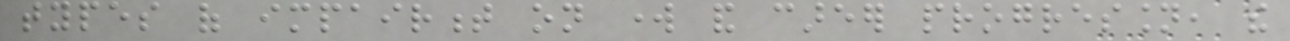types of impairment on work and career progression, the
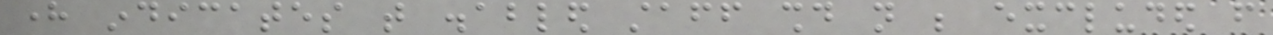here indicates that disabled staff should not be excluded from
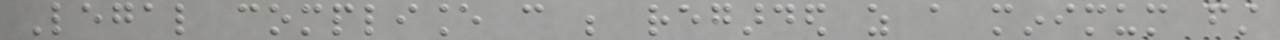Legal compliance can be regarded as a minimum first
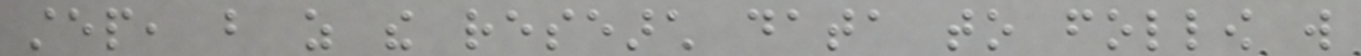step, but as the research data to follow will
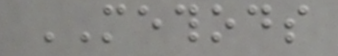METHODS
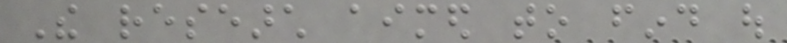The research aimed to find out
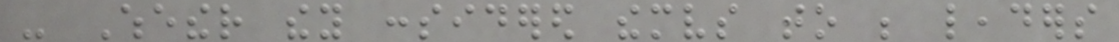- Whether they considered themselves to be leaders
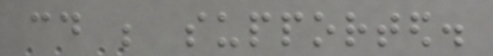could be supported.
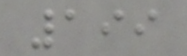199
